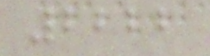2222
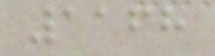1168
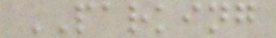PARKING
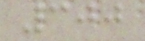300
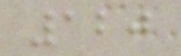120
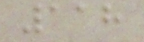118
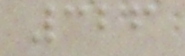326
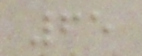65
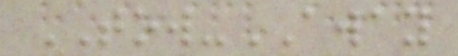TOW-AWAY
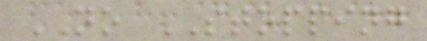NO STOPPING
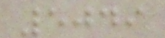5049
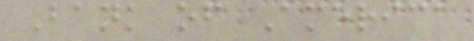Bank of America
